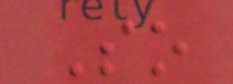So
